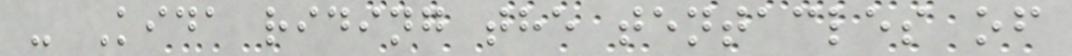- Kida riding the tentacles of
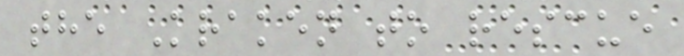the Kraken to rescue
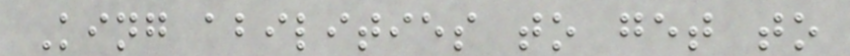King abilities to get to
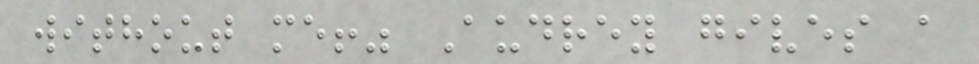without me!" Audrey gives a
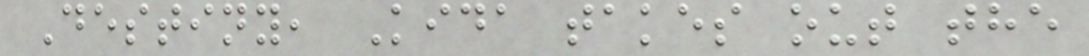Destiny, Kida takes out the
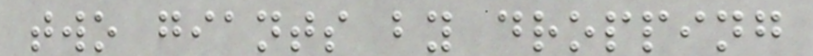two giants by dropping
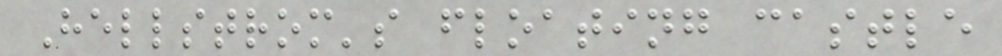Hellstrom's floating castle
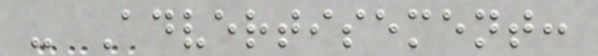- Advertisement:
